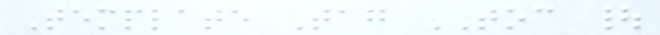Template Tag TOC |
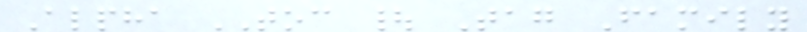Alpha TOC | Tag Family
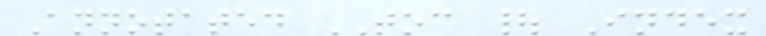Annotated TOC | Index
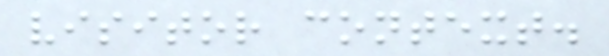visitor context.
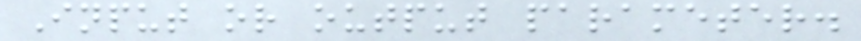Input or output parameter.
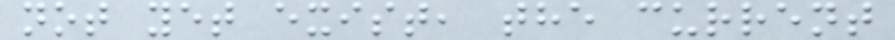not yet exist, the current
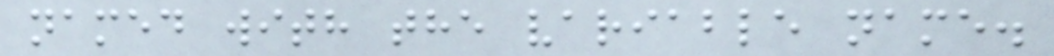named with the variable name.
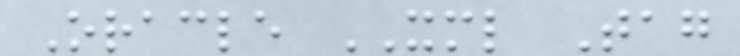Oracle XML Tag
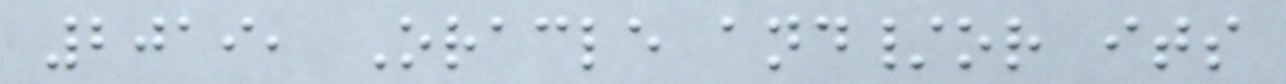2019, Oracle and/or its
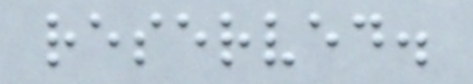reserved.
